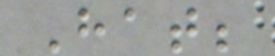Hat;
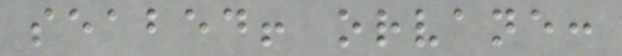seabed! orvane:
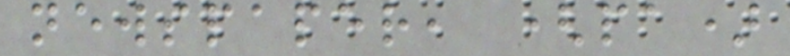newspaper, (pa)
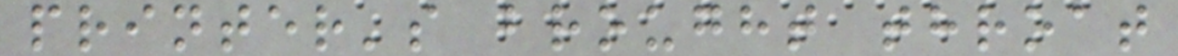printer's brought throat
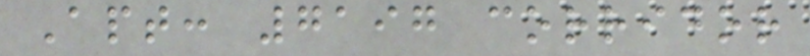Apt: 7197 corridor
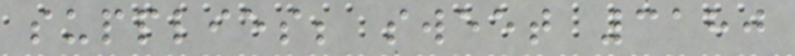supplies; sweet 3180
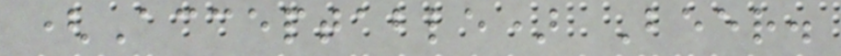(Acceptable) Beer.
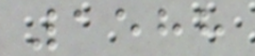1588
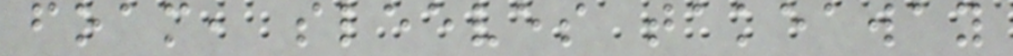foam, sleeves takeaway
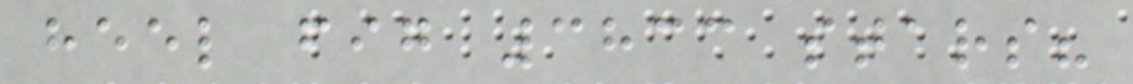heel fig 3833 stars?
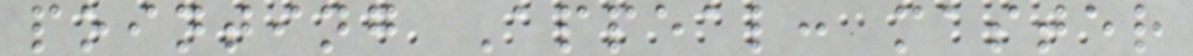pointing Appeal: master
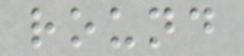round
